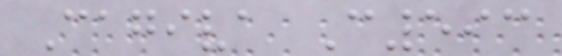Cagiva C593
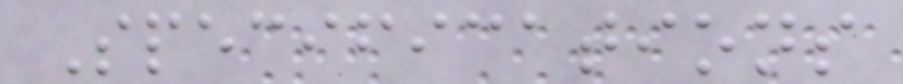Specifications
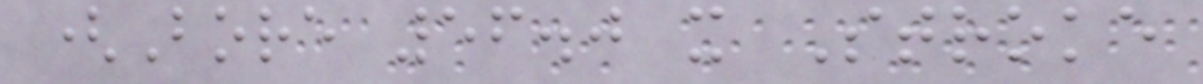(Bore 56.0 x Stroke
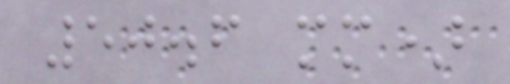50.6 mm)
